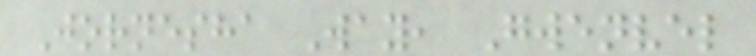Jornesha Way, Gwenvel
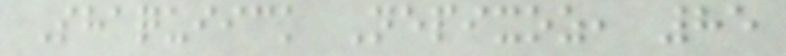Shaquiick Nepixoz, 85
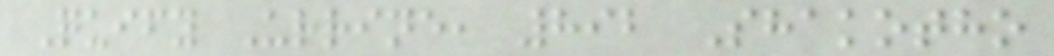Quify Urrine, 892 Shakotho
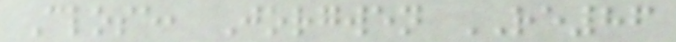Close, Jorgwen RE86
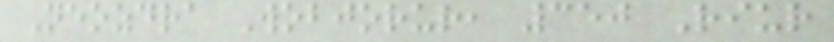Neozdra Wobjorur, 350 Riur
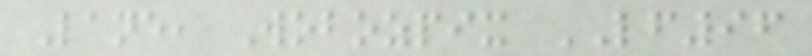Lane, Wobozpix LF96
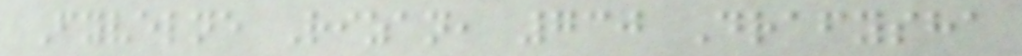Fyvelne Rizan, 730 Drafysha
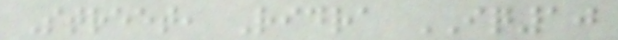Street, Ridra IQ10
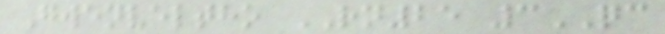Gwenveltho RN25 3QC
